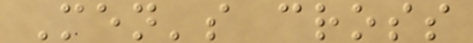Men's cross
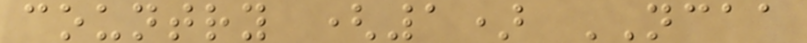country (1) NCAA
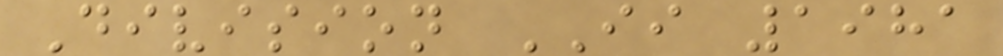Division II 1981
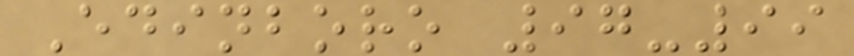Edinboro 97-99
